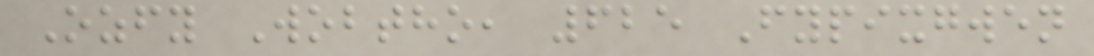Ozfy Wobtho, 625 Fypixgwen
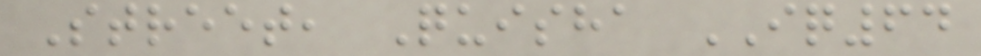Street, Quisha IQ64
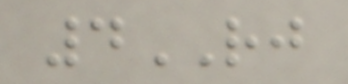4RJ
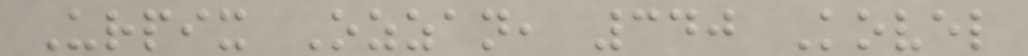Urpix Ozzan, 340 Kovel
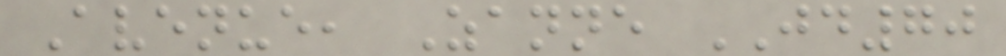Avenue, Zanne JD70
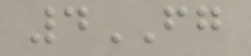4FG
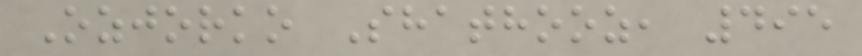Ozjorko Shathooz, 495
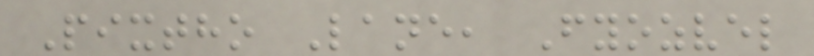Pixtho Lane, Fyozvel
